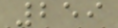259
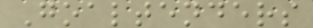Goaltenders
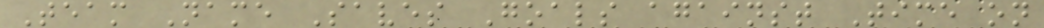Team Name Saves Goals against Time on
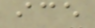ice
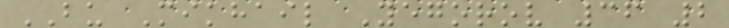BU Mikhail Yegorov 36 2
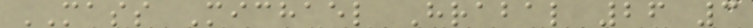MASS Michael Hrabal 26 3
